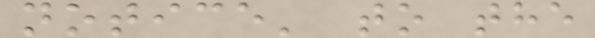notice' to the
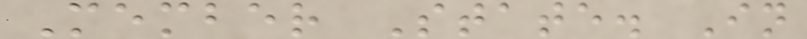Member State. In
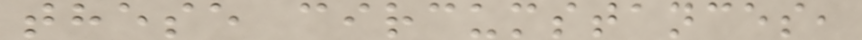these circumstances,
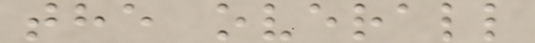the overall
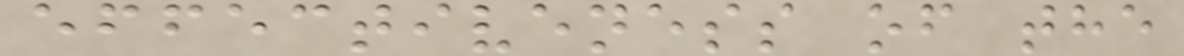effectiveness of the
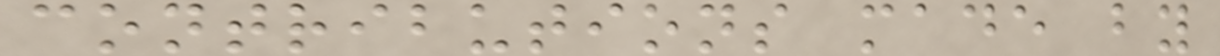contributions made by
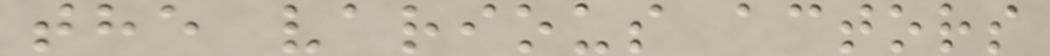the various actors
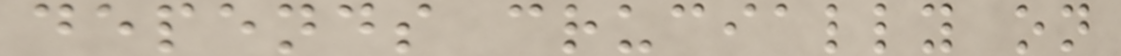depends crucially on
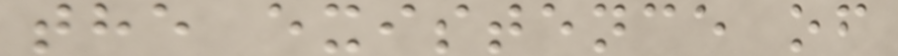the existence of
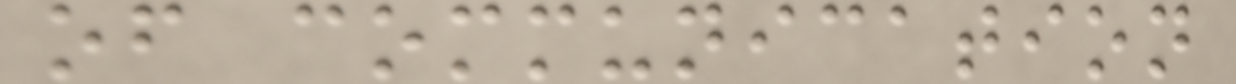of communication
